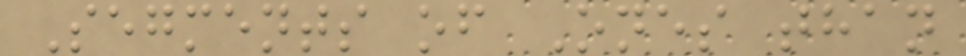Segments of Ones than
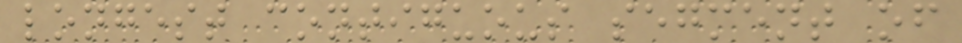longest contiguous segment of
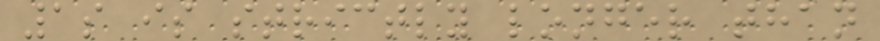1s is strictly longer than
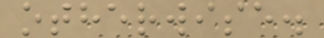otherwise.
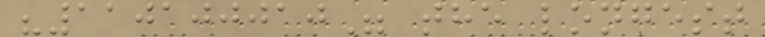"110100010" the longest
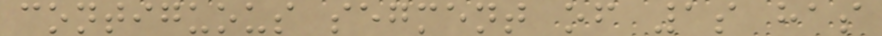contiguous segment of 1s has
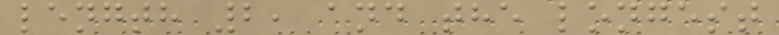length 2, and the longest
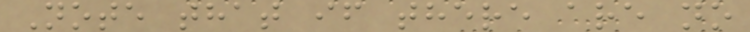Note that if there are no
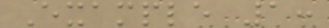Example 1:
